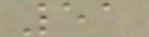51
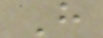H
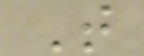T
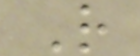R
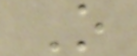O
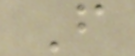F
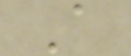A
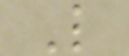L
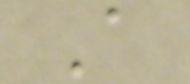A
